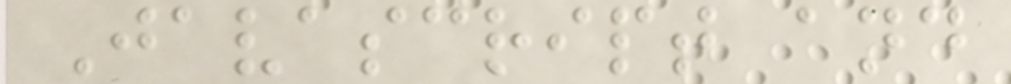Javascript and
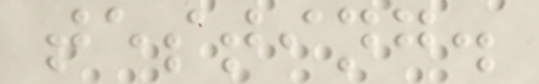testing.
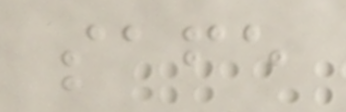safe
